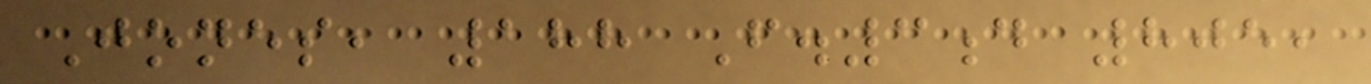Jones, 188 F.3d 805,
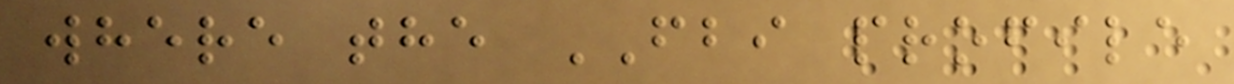where the FBI profile
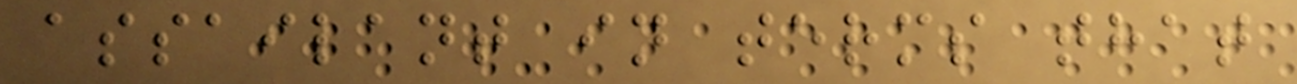assailant in terms that
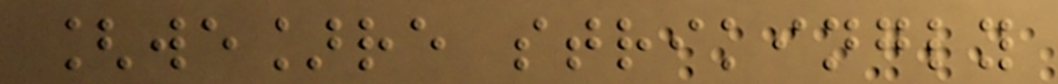[we]re strikingly
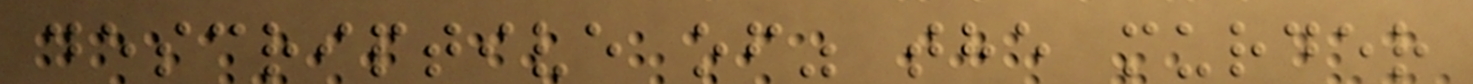descriptive of" the murder
